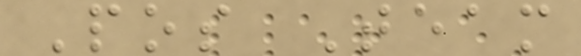Pos Team
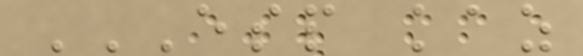ESP KAZ
